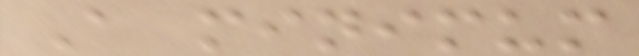A minimum
